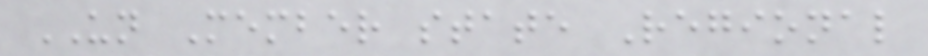UN Member state Regional
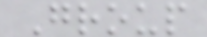Group
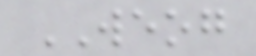WEOG
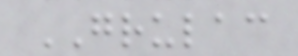GRULAC
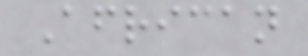African
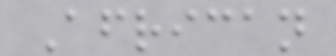African
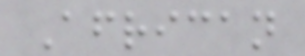African
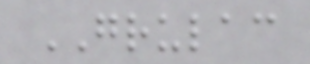GRULAC
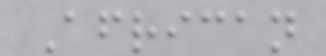African
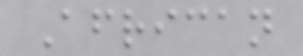African
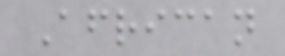African
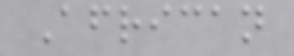African
